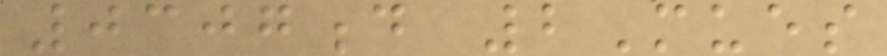0307d 2Mues
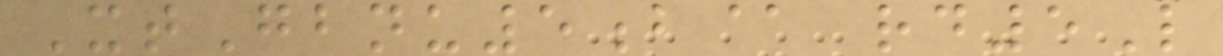XtGbnu5b@ rd5L
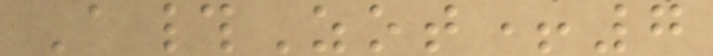A#Zot+7
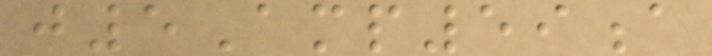j5Amp59a
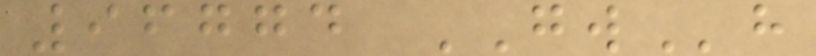96774 GWh
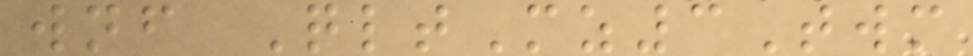wnf QltMz3Twm
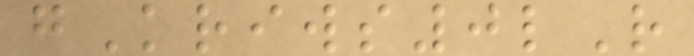gKriws0lR
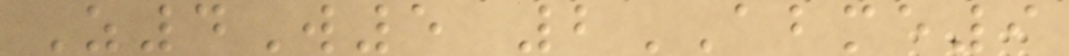Z4W5 2ABME9
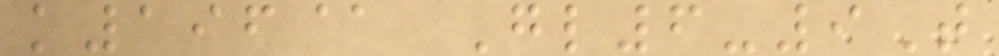k196@ Gl6-9T
